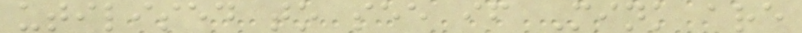utilised to see if Mink are
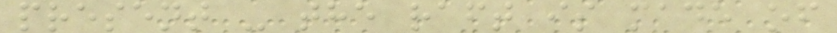present - the raft is made of
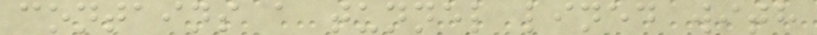contains a tunnel lined with
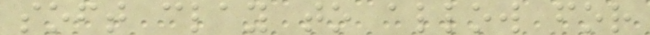soft clay to allow for
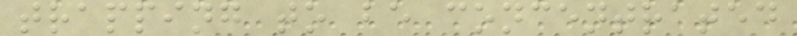trapping to be concentrated
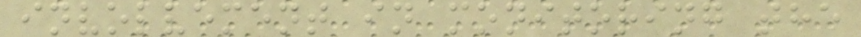involvement in monitoring the
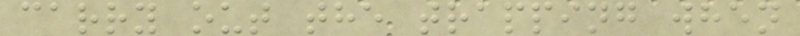carry out the trapping when
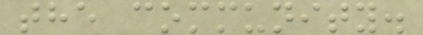the community.
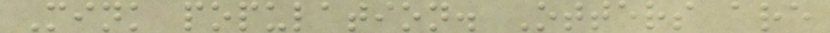Mink population. Otters are
